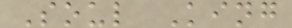Soul King
